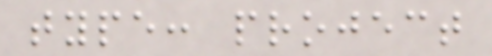type: project
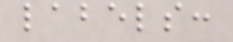labels:
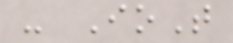- IoT
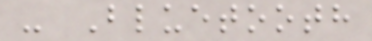- Bluetooth
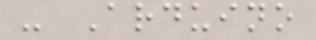- Arduino
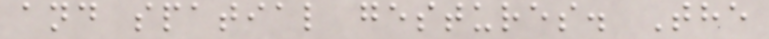and spatial gestures. The
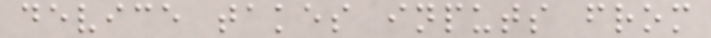device takes inputs from
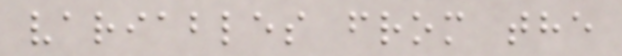variables from the
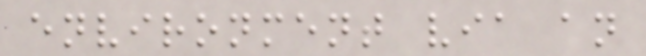environment via an
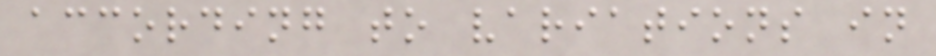according to variations in
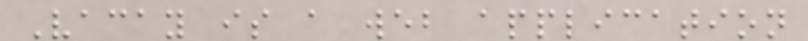Vacay is a web application
